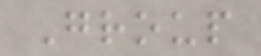Group
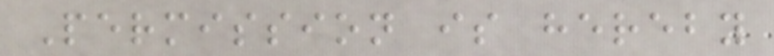Permission is hereby
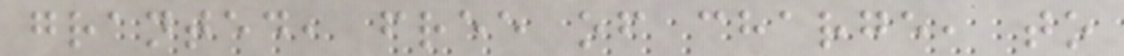granted, free of charge, to
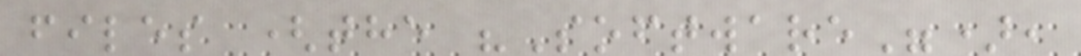files (the "Software"),
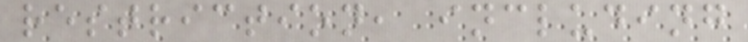restriction, including
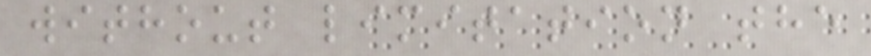without limitation the
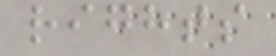rights
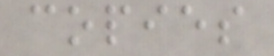copies
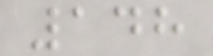148
